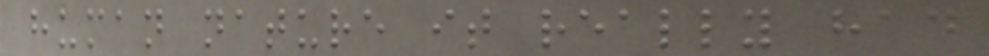human nature it really had
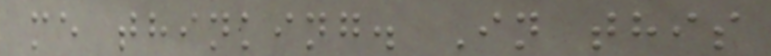me thinking. In this
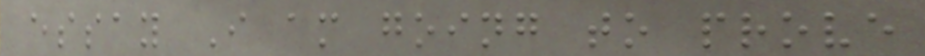essay I am going to prove
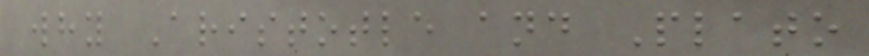why Aristotle and Plato
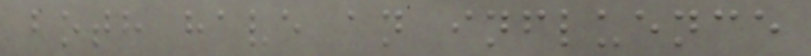both have an influence
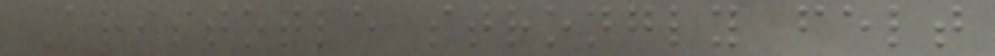Aristotle strongly felt
